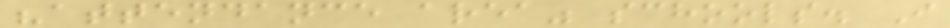"attendance area" schools. I
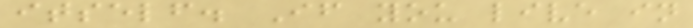itself. If you live in
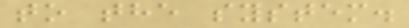to the system.
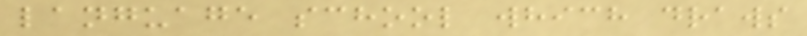language school which draws
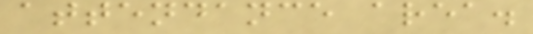attendance area.
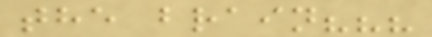the brain???
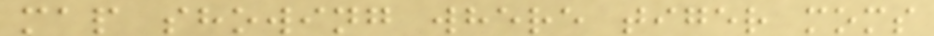map showing where tiger moms
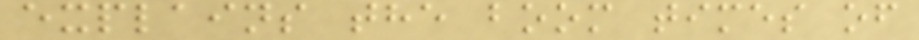explains the boom times of
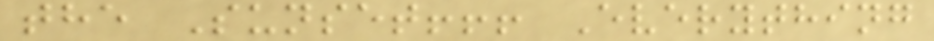the Sunset!!! Everything
